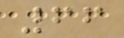66
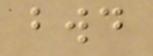bwd
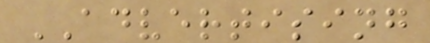ADVERTISING
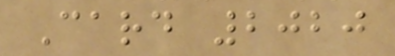Card 2020
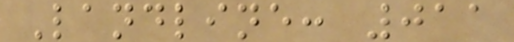Landline: 011
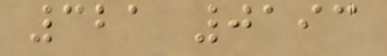321 0193
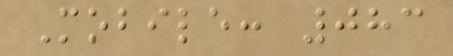Mobile: 083
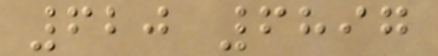620 6897
